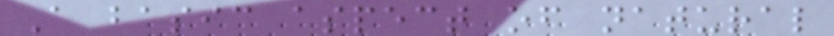A basic aspect of natural
